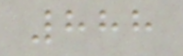888
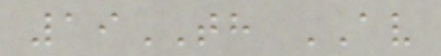19TH AV
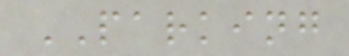PARKING
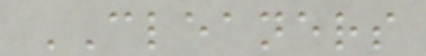CLEANERS
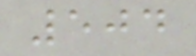504
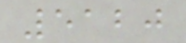5120
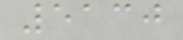5130
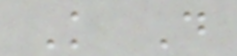K D
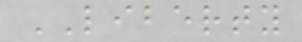LIBERTY
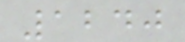1240
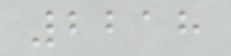2218
